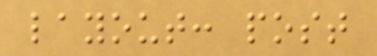layout: post
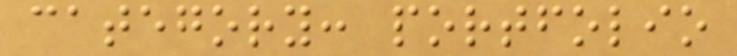category: portfolio
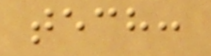tech:
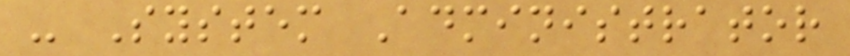- System Administrator
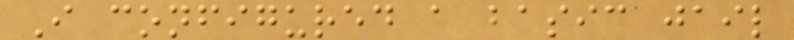I configured a basic jail
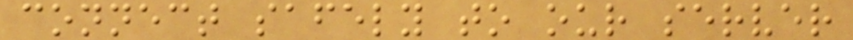connect safely to our server
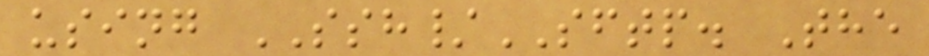using SSH/SFTP. The
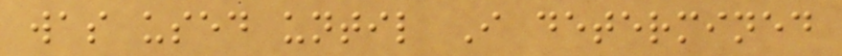was used until I determined
